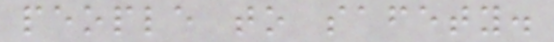people to safety.
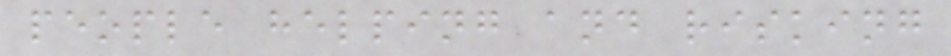people helping and risking
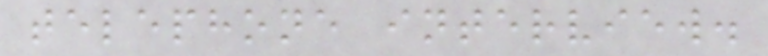telephone interview.
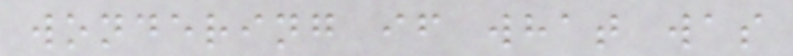wondering if what was
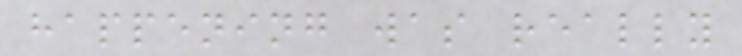happening was really
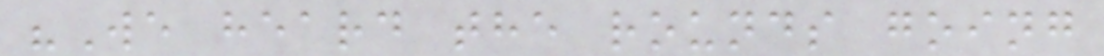"We heard the rounds going
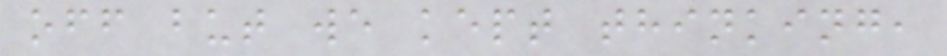off but we kept thinking,
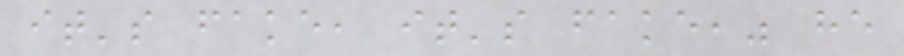it's fake, it's fake," he
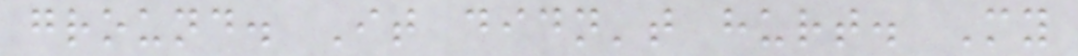ground. It didn't hurt. My
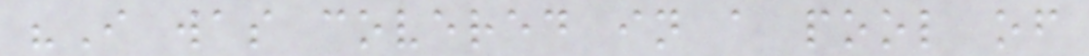"I was covered in a pool of
